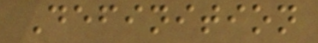Definition
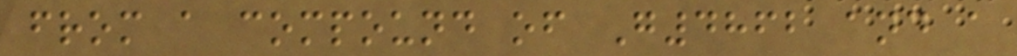from a compound of G4862 and a
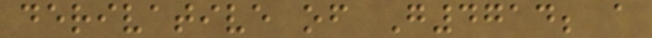derivative of G4714; a
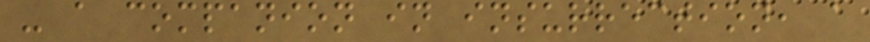- a companion in insurrection, a
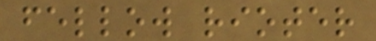fellow rioter
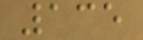135
